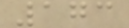173
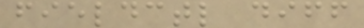fieldctl diff
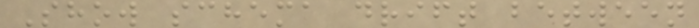Show schema drift between
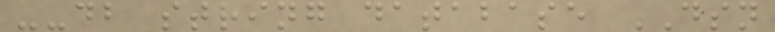--db string database DSN
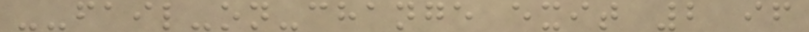--fail-on-change exit 2 if
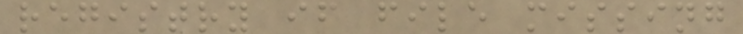registry if file missing
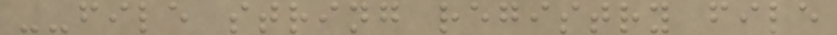--file string registry file
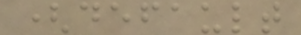(default
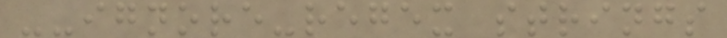--ignore-regex strings
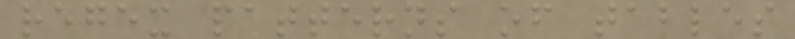regex patterns of tables
